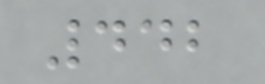442
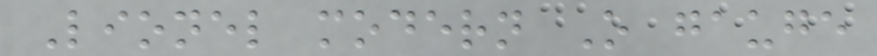Lionel modern O gauge
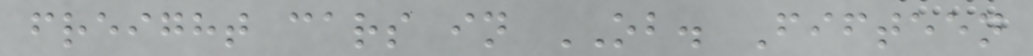freight cars in OB. Fifteen
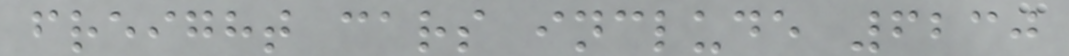freight cars include 6230
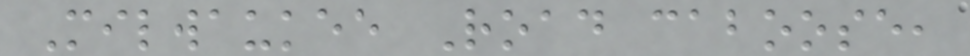Milwaukee Road caboose,
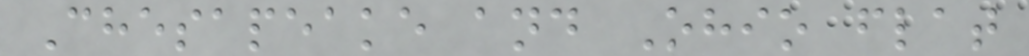Chesapeake and Ohio flat
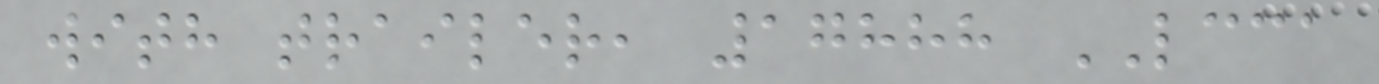with trailer, 17888 LCCA
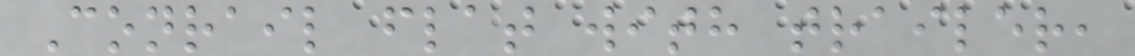Conrail flat with trailer,
